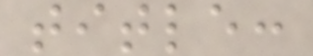title:
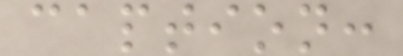caption:
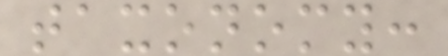taxonomy:
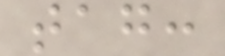tag:
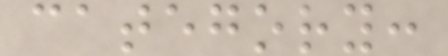category:
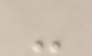-
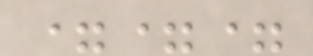===
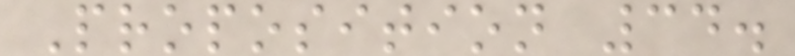Proposition 34.
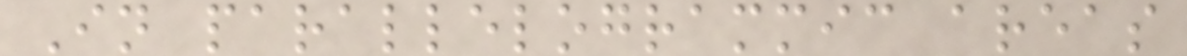In parallelogrammic areas
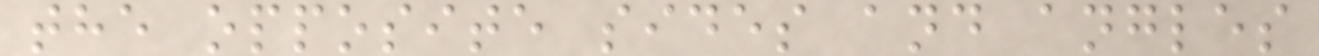the opposite sides and angles
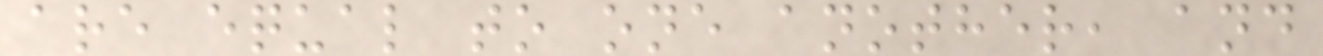are equal to one another, and
